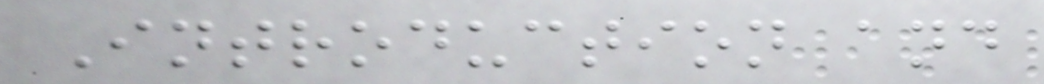Introduction and
